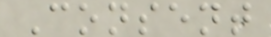Consent
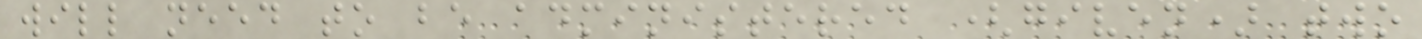will need to be administered (given) two
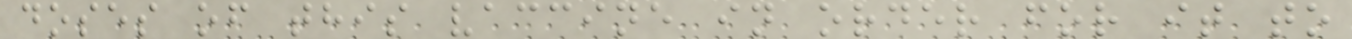doses of this vaccine in order for it to
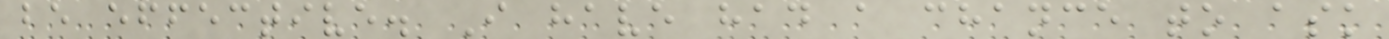be effective. I have had a chance to ask
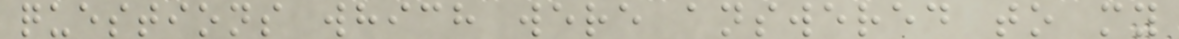questions which were answered to my
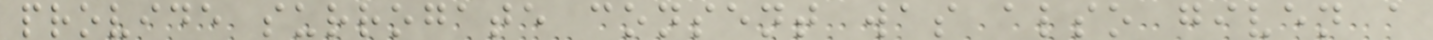provide surrogate consent was also given a
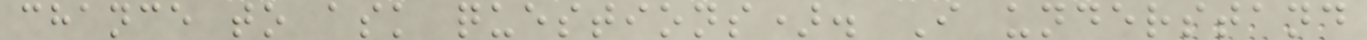chance to ask questions). I understand
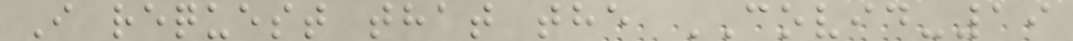I request that the COVID-19
